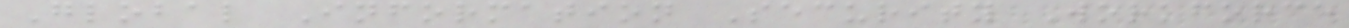Global Information Security Workforce
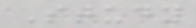Study
